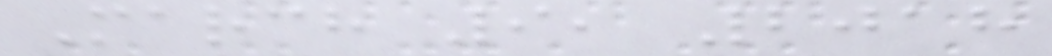March 9, 2018
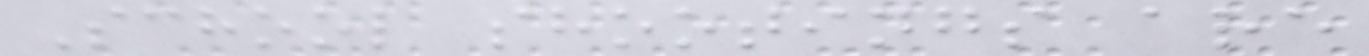School shootings are
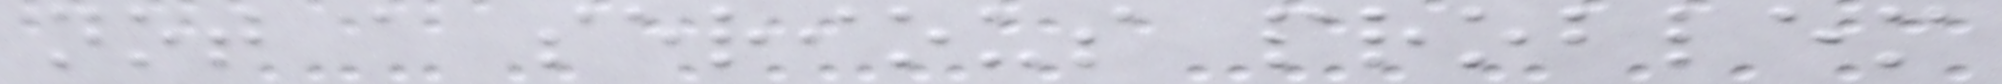not a serious problem
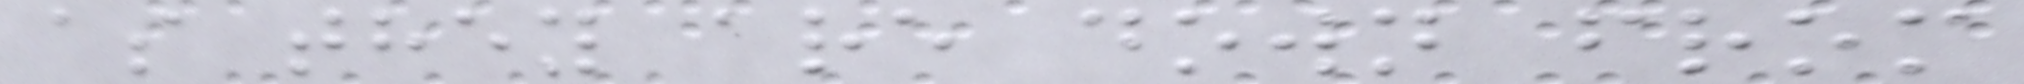as they are down from
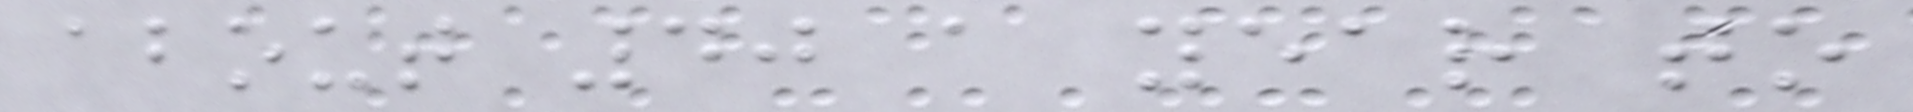about 40 a year to
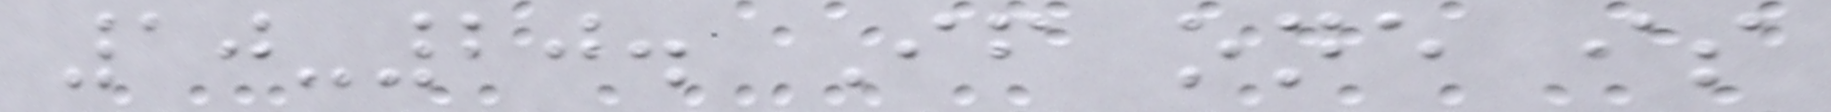10-20. If one is
